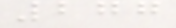277
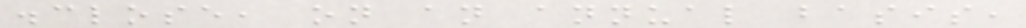disclose, on an annual basis,
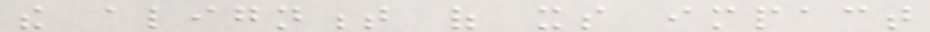the alignment of its impact
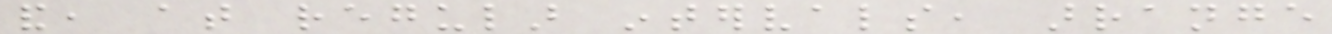and, at regular intervals, arrange
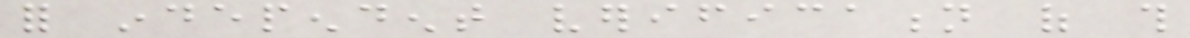for independent verification of this
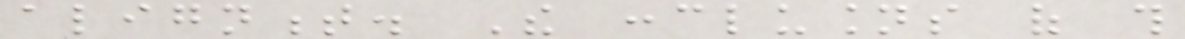alignment. The conclusions of this
